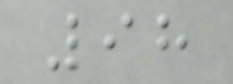98
